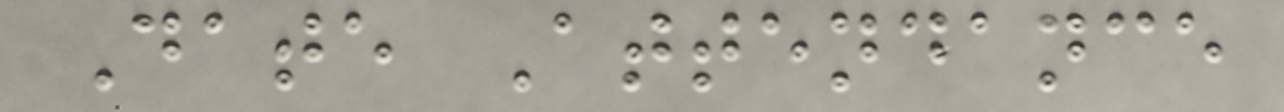Date Attendance
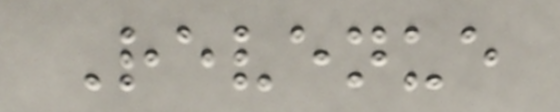Revenue
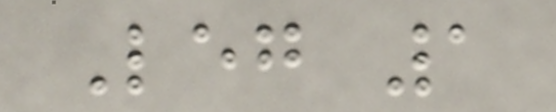Leg 1
